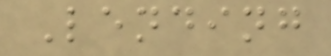Lending
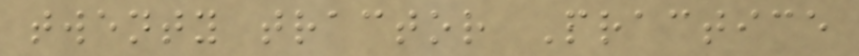twenty tractor Practice
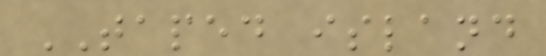TAPED island
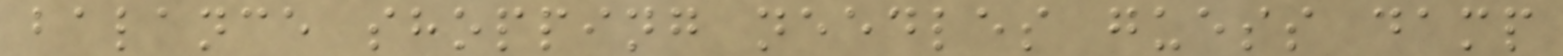balance shopping needles guess damp
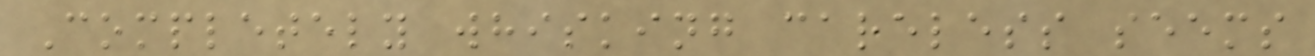Completely whisking careless seems
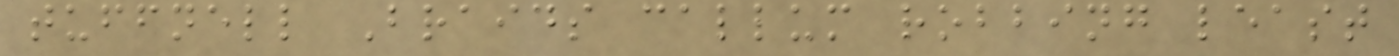tuffnell Braids callum robbing least
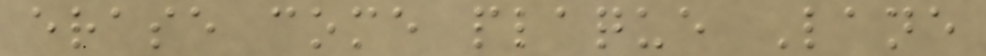erase come plaque Lane
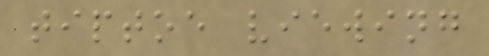tiptoe viewing
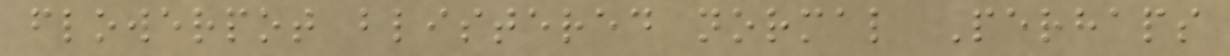flowerpot blistered normal Perhaps
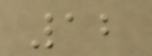12
